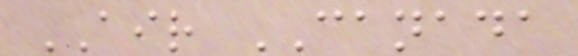AIR CANADA
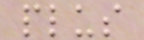plus
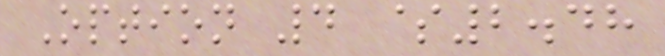Option 4 $2.48
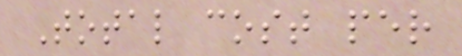Total cost per
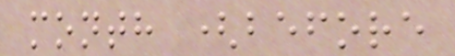month (before
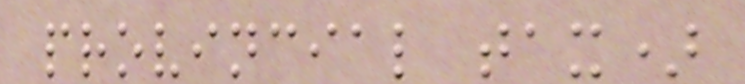provincial tax)
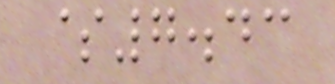$7.43
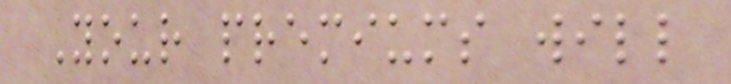Your premiums will
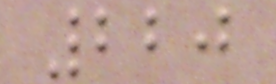220
